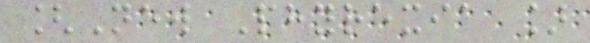[New Phyrexia ]
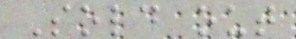Sold out
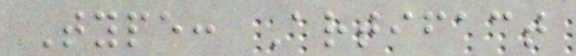Type: Artifact
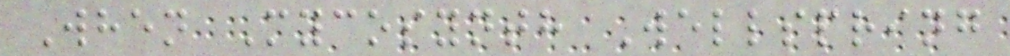When Mycosynth Wellspring
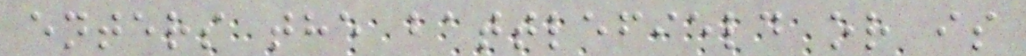enters the battlefield or is
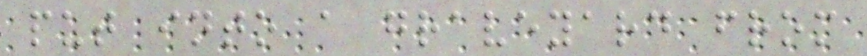put into a graveyard from
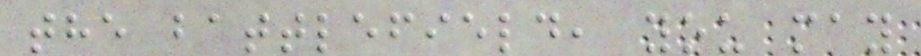the battlefield, you may
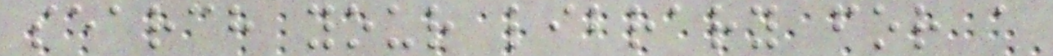search your library for a
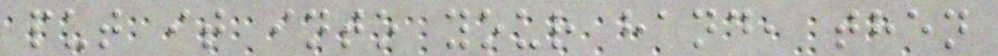put it into your hand, then
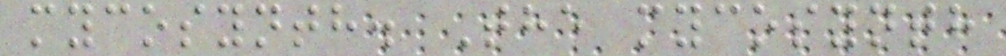mycosynth. The mycosynth
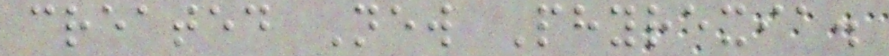created New Phyrexia.
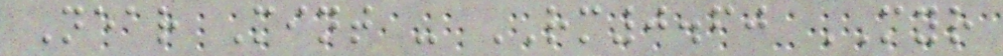Near Mint - RM0.60 MYR
